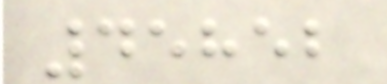45852
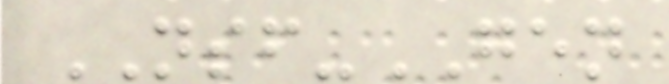NSF-GEN
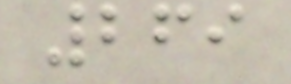269
